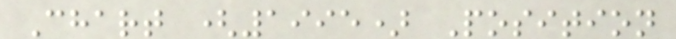Chart (1995) Position
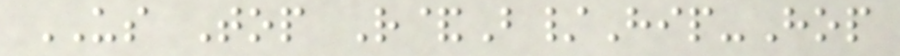US Top R&B/Hip-Hop
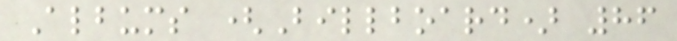Albums (Billboard) 86
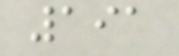191
